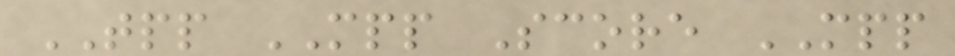TPP MPP Score MPP
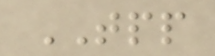TPP
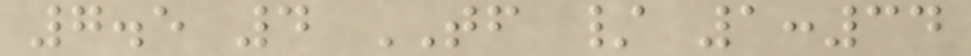7.5 4 TF / 1:34
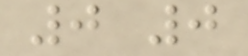0 0
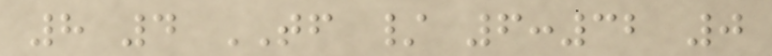8 4 TF / 6:32 0
